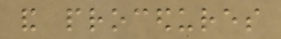and procedures
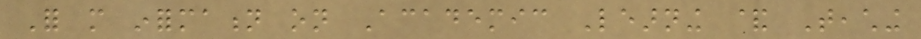For more information on Academic Learning & Teaching
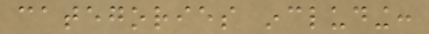categories including:
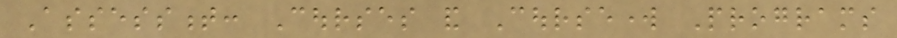Assessment: Courses and Coursework Programs
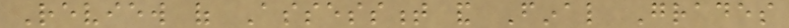Review of Assessment and Final Grades
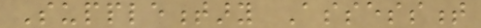Supplementary Assessment
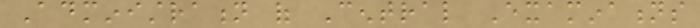Administration of Central Examinations
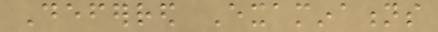Deferred Examinations
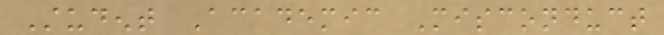Student Academic Misconduct
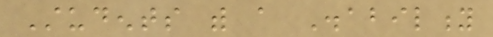Students with a Disability
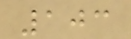103
